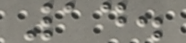14.
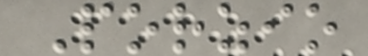Porzio
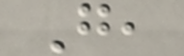G,
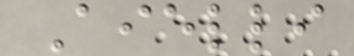Aielli
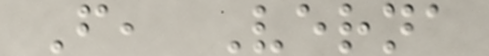F, Verna
